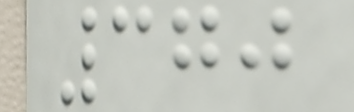370
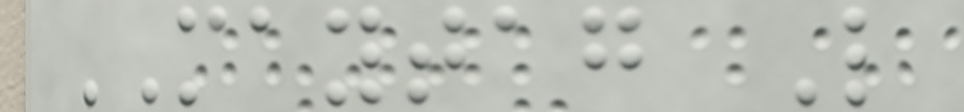MAYTAG L
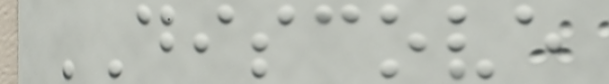DISCOVE
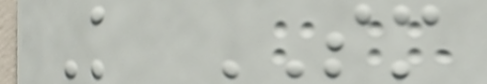K SM
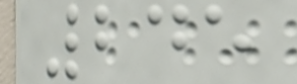245
